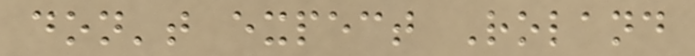don't expect Roland
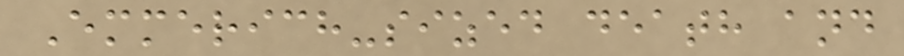Emmerich-sized death and
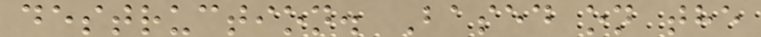destruction. Based on the
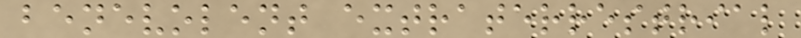benevolent extraterrestrial
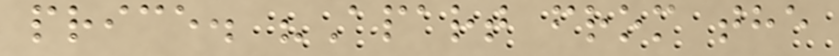price. "Apart from the
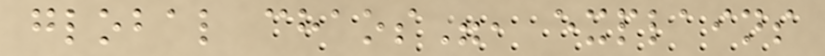global chaos", explains
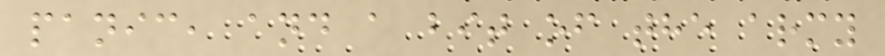panic, and a bit of the army
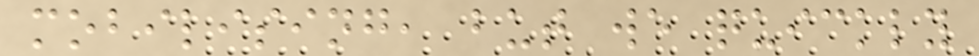mobilising, but we quickly
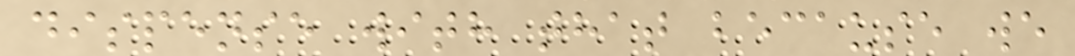dispense with that because we
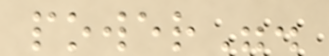power".
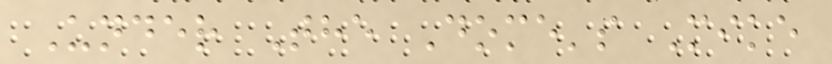Under The Dome's Mike
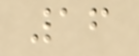16
